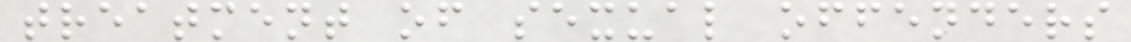treatment of sexual offenders
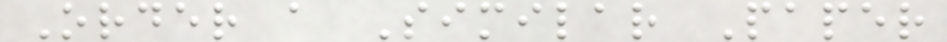Order a Similar Paper
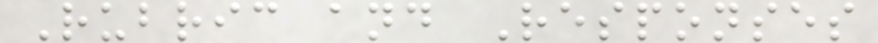Rubric and Responses
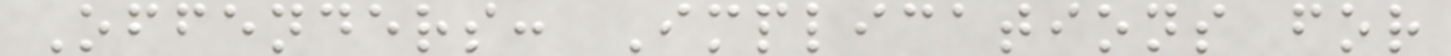Offenders: Implications for
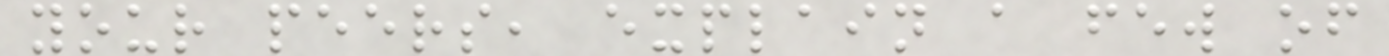your peers, explain a few of
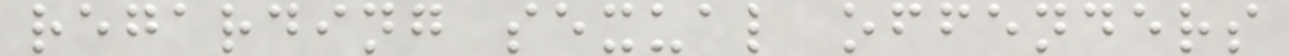regarding sexual offenders
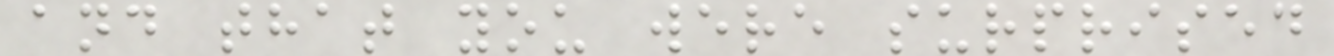and that you were surprised
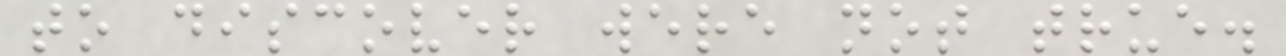to discover were not true.
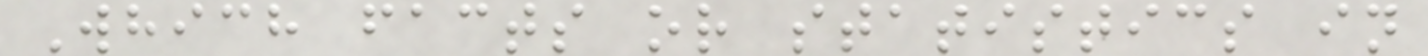Which facts or statistics in
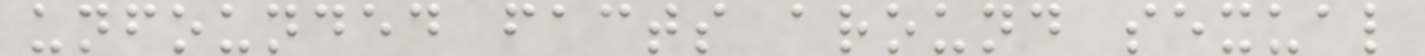unfounded facts around sexual
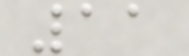11
